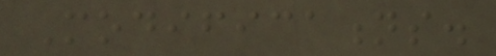Modifications.
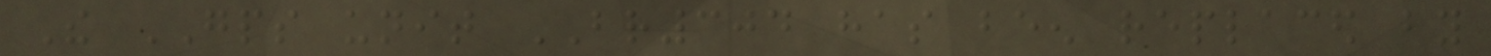The GPS unit BR304 has been replaced by
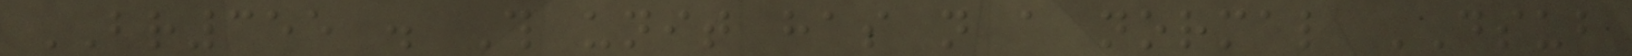BR355 . This unit has not a normal DSUB
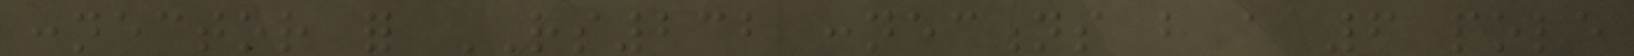connector for RS232 connections but a 6 pole
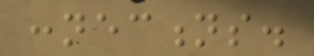connections.
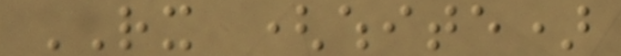RX (white)
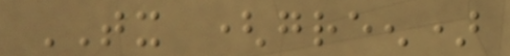TX (green)
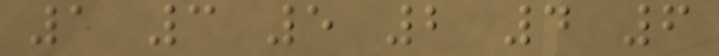1 3 5 2 4 6
